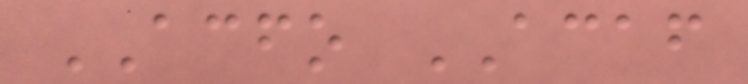ACFO ACAF
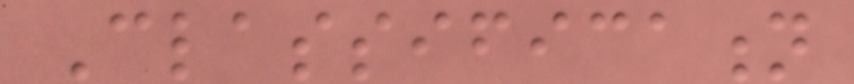Classification
